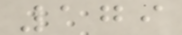179
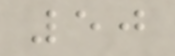50
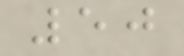50
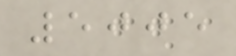5005
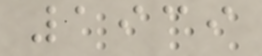1939
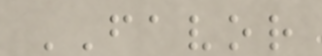FAVOR
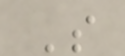S
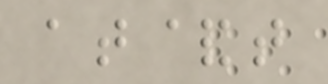at&t
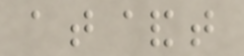at&t
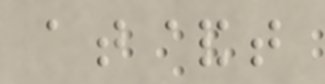at&t
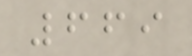669
